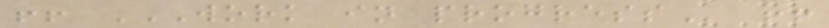!! WORK IN PROGRESS !!
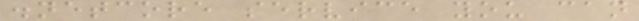.netcore service you can
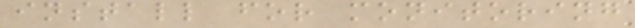install for monitoring
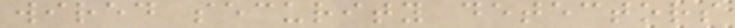wired security detectors
